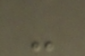-
